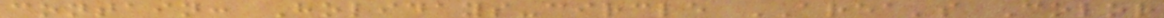contain: Holidays-circle AREA's Color
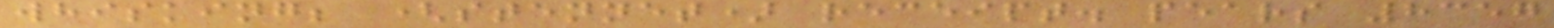whisking; (stennet) receipt. pears 8357
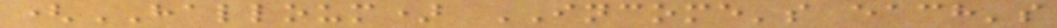(HALLOUM) INCOME's each's
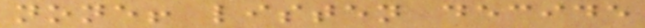none! listen decide
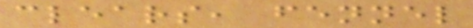clears, fennel
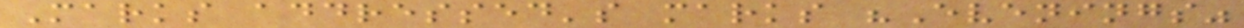Marks addressed's marks "Evenings"
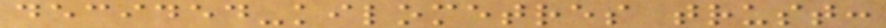decided-kilometres trust:
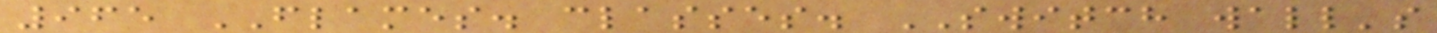965 FLAMES. classes. SWITCH wall's
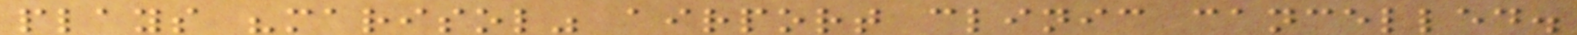plays "marisol" airport clinic cancelled.
